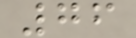76
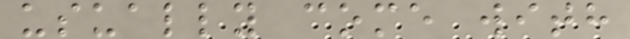usually come with
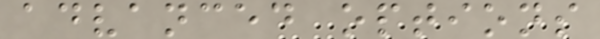advanced options
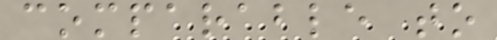comparable to
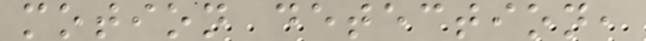motion detection,
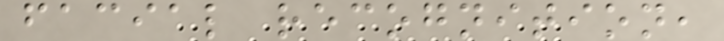facial recognition,
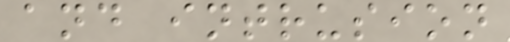and intrusion
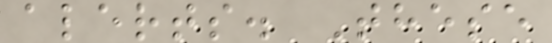alerts. These
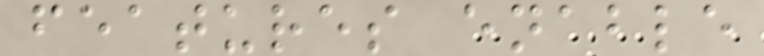features enable
